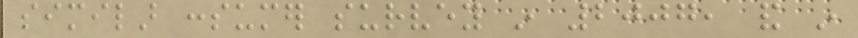similar consumer survey in 2007, and in
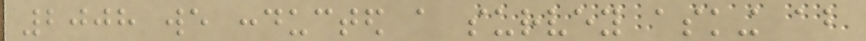2008 we conducted a survey asking about
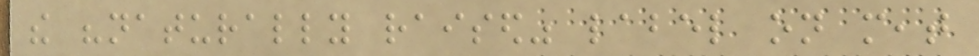the "naturally raised" label on meat
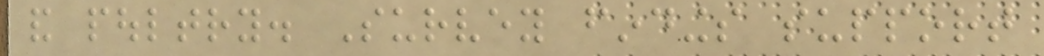and poultry. Survey findings support
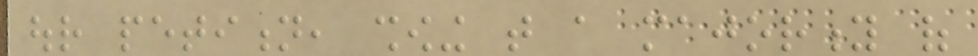our petition, showing that a majority of
